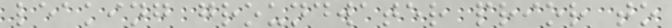leaking groundwater prior to
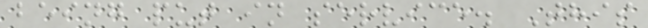being put in service. This
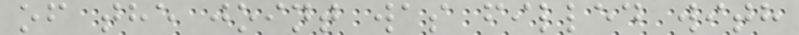of the joint was filled with
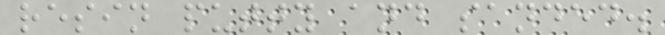resin putty and sanded.
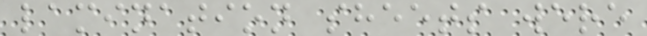lamination sheets were
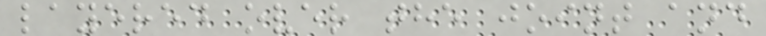layered over the joint and
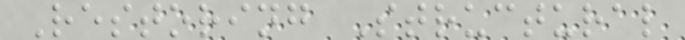Restoring Structural
